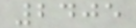2405
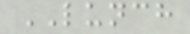LUNCH
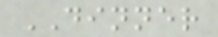DINNER
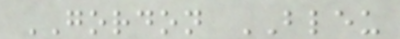GORDON BLEU
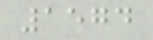1574
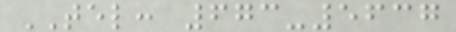TEL: 673-5637
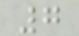7
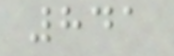841
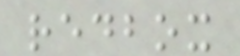redbox
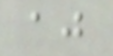aj
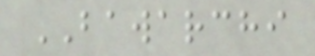BAWARCHI
